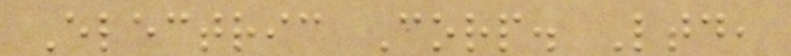Electric Corp. Ltd,
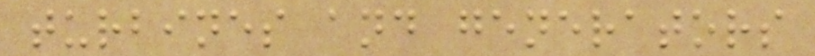turbines and generators
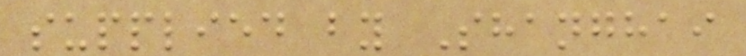supplied by Shanghai
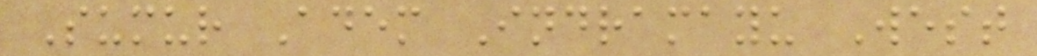Sumur Adem Indramayu West
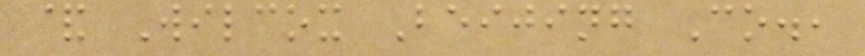& Wilcox Beijing Co.,
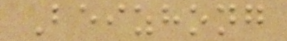Beizhong
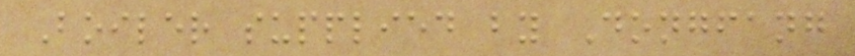Boiler supplied by Dongfang
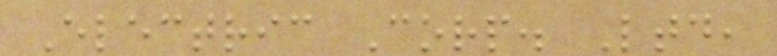Electric Corp. Ltd,
